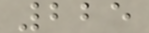225
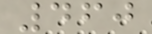460
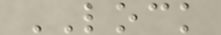LOCK
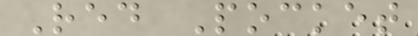Red Pocket
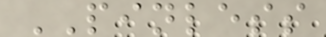PINLESS
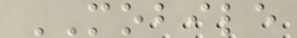MOBILE
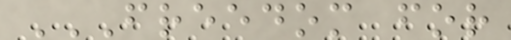FREEDOM FOR
